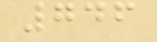746
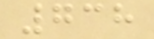738
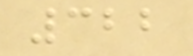322
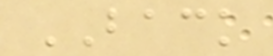BACK
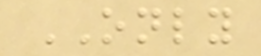ONLY
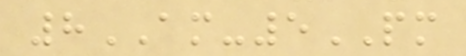8AM-5PM
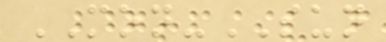MON-SUN
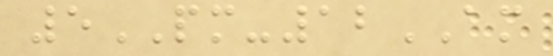5PM-12AM
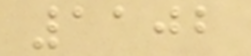1102
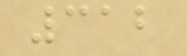312
